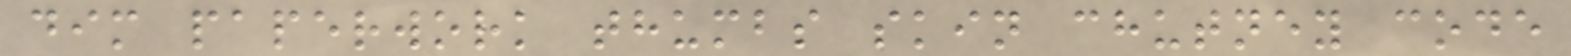dim paperwork thumbs skin chutney code
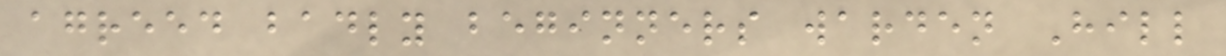agreed badly beginners warden Hill
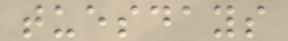tuesdays
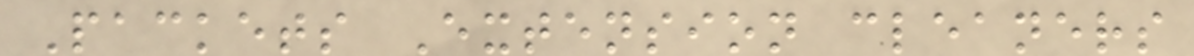Packets Extension cleaners
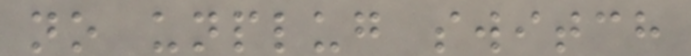no unplug switch
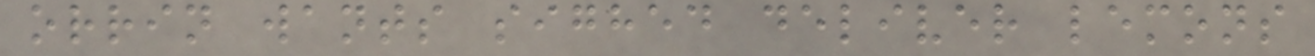orrin wants sighed deliver lemons
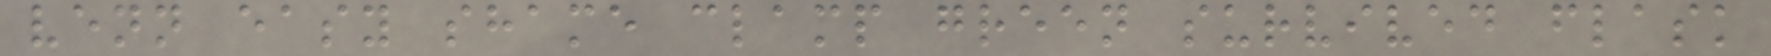venn easy shame clamp green survived flask
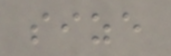size
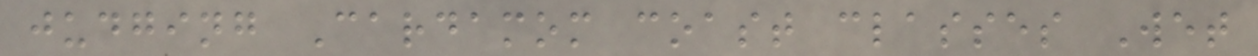judging Cardamom coast classes Wet
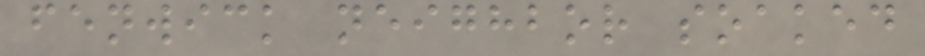fenwick neighbor soaked
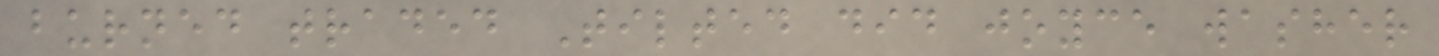burned traded Tilted did joyce washer
